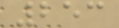253
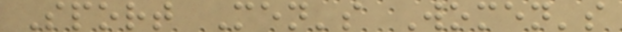Sport Men's Women's
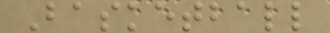Basketball
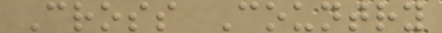Cross Country
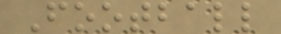Football
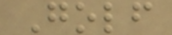Golf
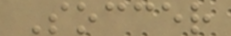Soccer
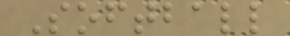Softball
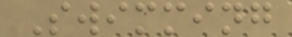Swimming
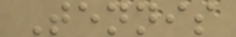Tennis
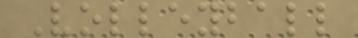Volleyball
